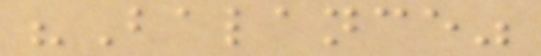"Balance"
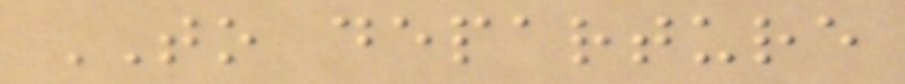TO departure
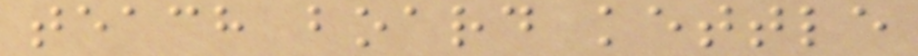teach board kettle
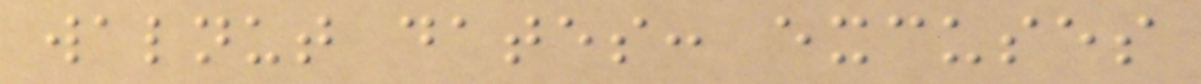walnut dates: excuses
